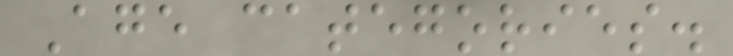Age categories.
